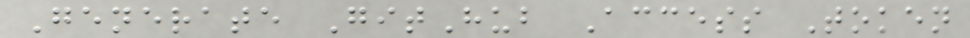Generate GitHub Access Token
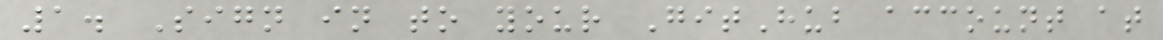1. Sign in to your GitHub account at
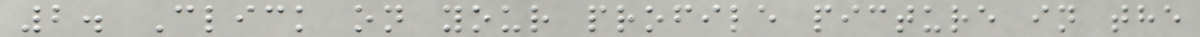2. Click on your profile picture in the
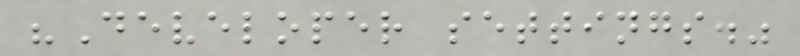"Developer settings."
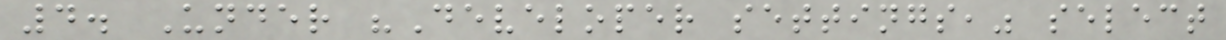4. Under "Developer settings," select
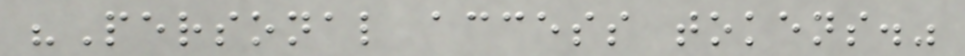"Personal access tokens."
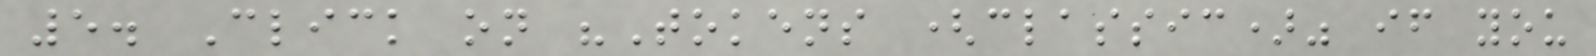5. Click on "Tokens (classic)" if you
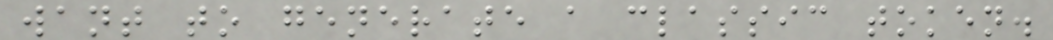want to generate a classic token.
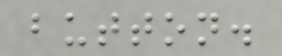button.
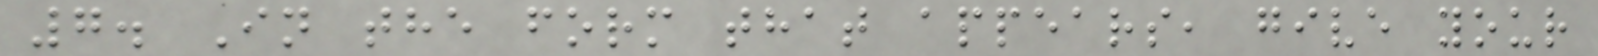7. In the form that appears, give your
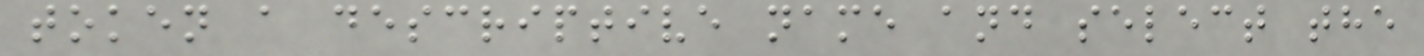token a descriptive name and select the
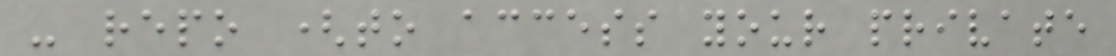- repo (to access your private
